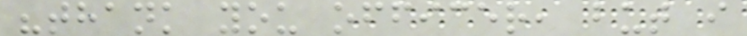"thank you officer, but i
